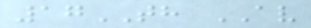17TH AV
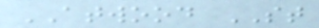ATWOOD ST
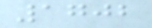1702
